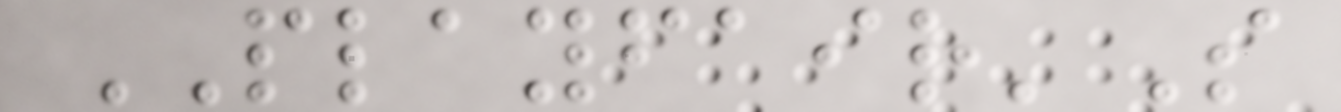PLAYFAIR'S
